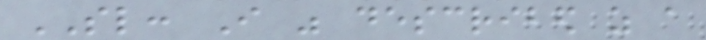SL: I was described as a
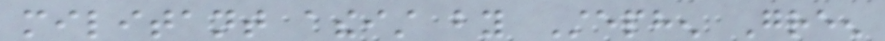militant atheist by Stephen Green
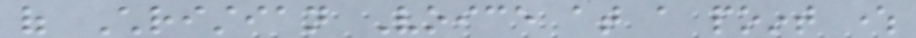of Christian Voice at a point where
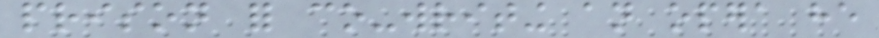prison for co-writing an opera he
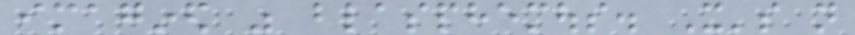imagined was blasphemous. It's not
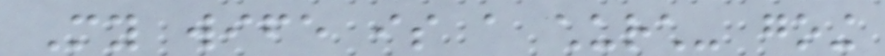My wife is a church- going
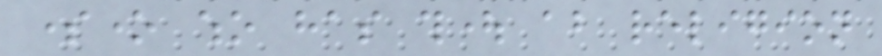someone who has thought about religion
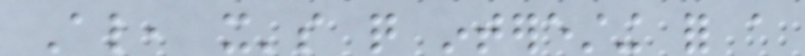Also, it's quite interesting for a
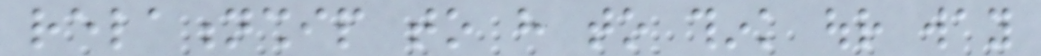relationship to have to think our way
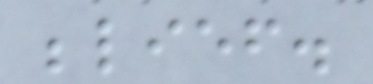belief.
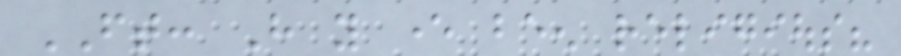FT: Have you ever been religious?
